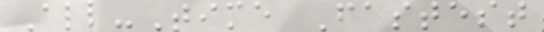All-Time Fastest
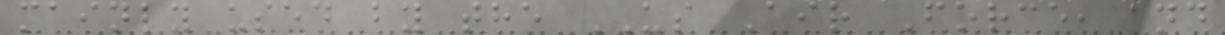mainly used by the US Air Force, and
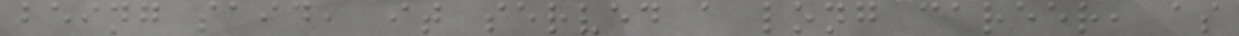being said, it served a long career, as
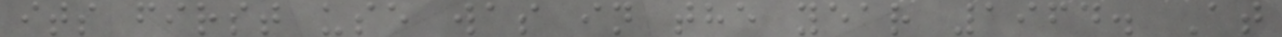its first use was in the year 1964. At
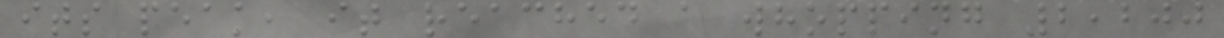its peak, it reached a whopping 2,200
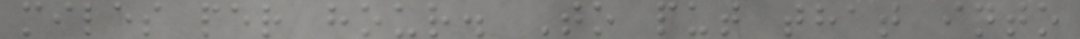miles per hour. To put that into
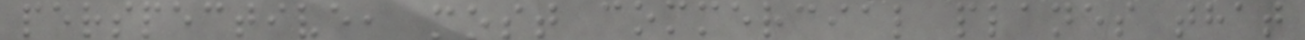perspective, most commercial planes that
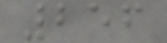256
